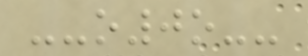--o0o--
